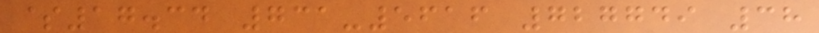$17.34 731-5616 727749 38
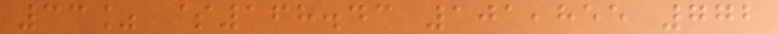33% $168.43 101,855 772
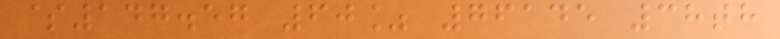$147.57 60% 76145 38th
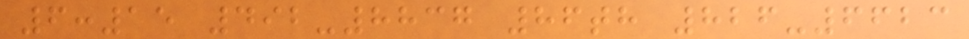6:15 492-8837 86th 826-6623
